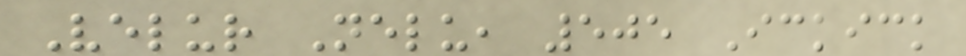Velur Nelu, 505 Ickick
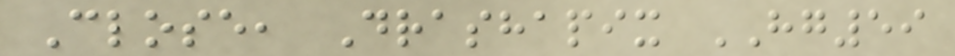Close, Drashapix HG59
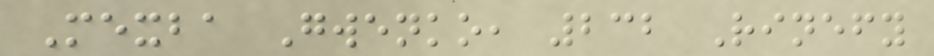Mexba Gwenko, 232 Rinefy
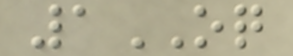1OQ
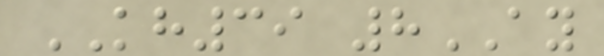KH39 8AY
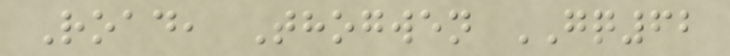Road, Thogwen GQ62
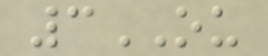3OU
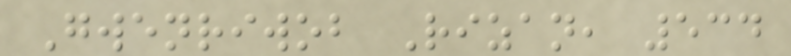Gwenriwob Rizan, 534
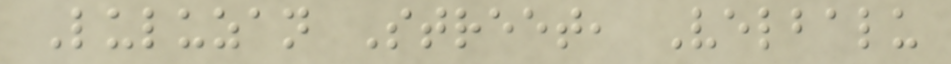Luluzan Street, Velbalu
